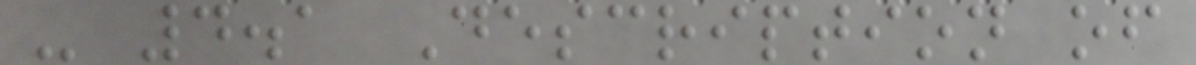- 4.1 Description of
